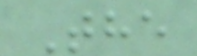The
